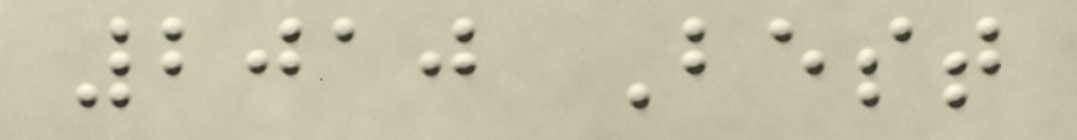2010 Best
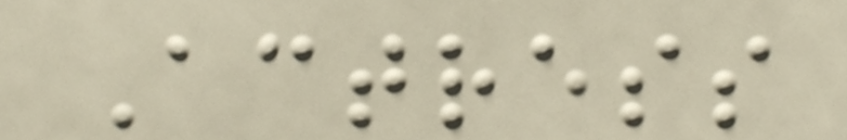Actress
